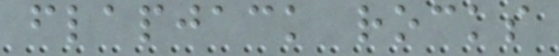flapjack rocks
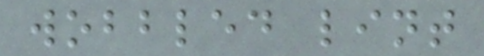wobbled lint
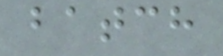batch
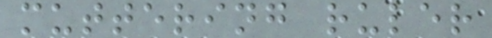muttering ruler
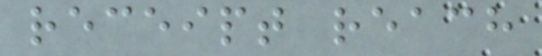receipt reach
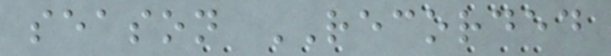season RECORDED
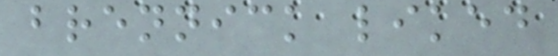brennick liked
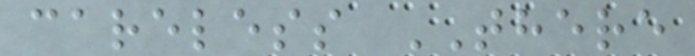careless THERE
